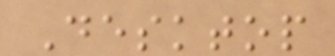Desktop
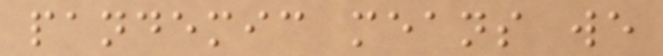pandemic means we
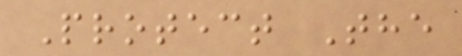Protect The
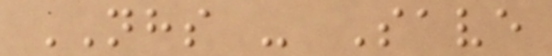NHS - Save
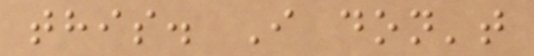this. I don't
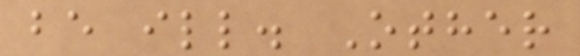be ill. Other
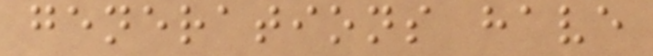generations have
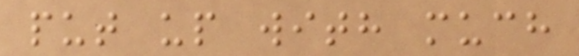put up with much
